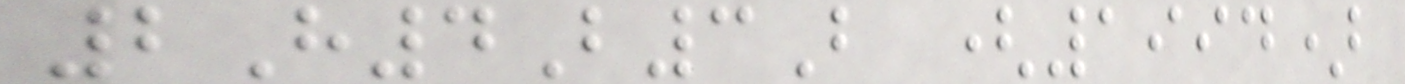2H4B3B (1994)
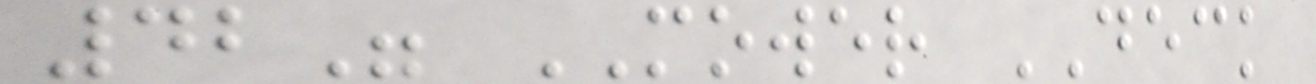42" MOWER DECK
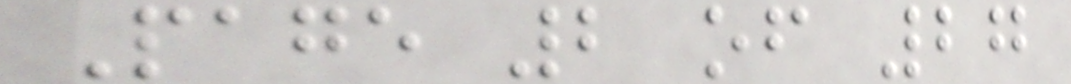Page 2 of 27
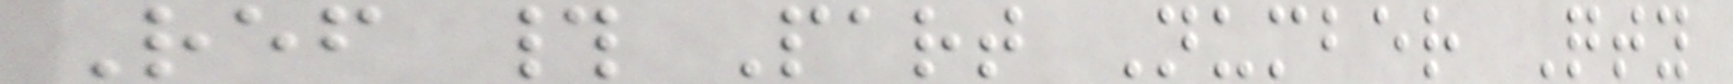Ref # Part Number Qty
